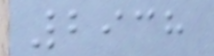2938
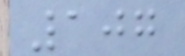107
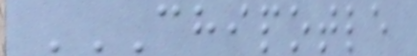CHIPOTLE
